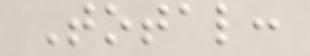Total:
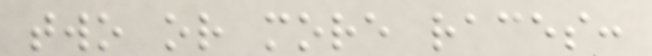two or more races:
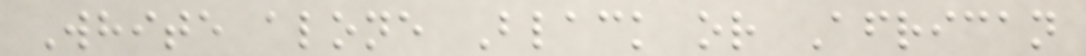White alone Black or African
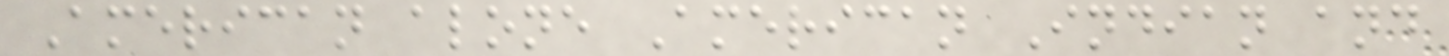American alone American Indian and
